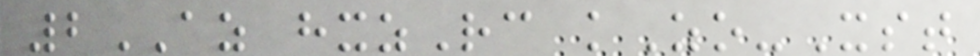2AZ hxzRc kZo-Xst
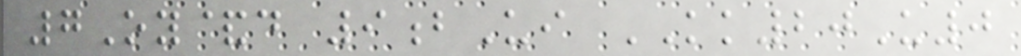7Oy&d 9bUi KK20U0
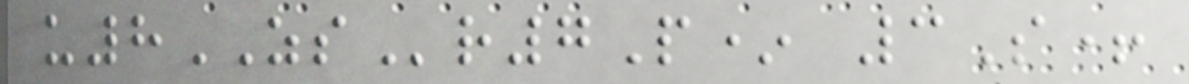u8ZSr7P* 3S+
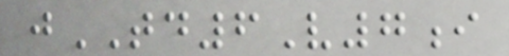jTD6V7i
